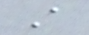A
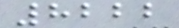8222
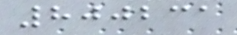800231
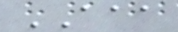AAA
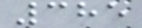385
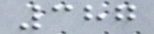387
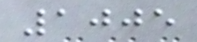1005
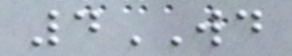4WD
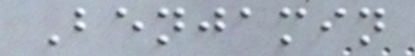Benjamin
